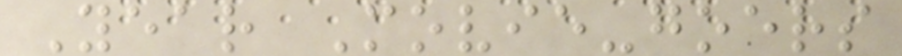Year Movie-goers
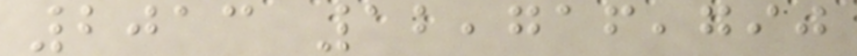2013 12,716,790
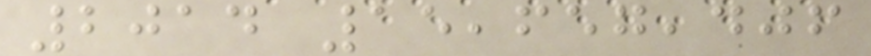2014 15,657,406
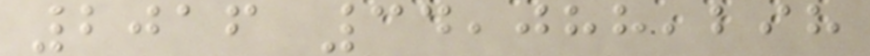2016 34,088,298
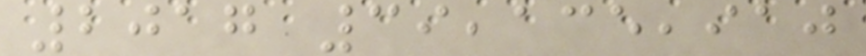2017 39,135,910
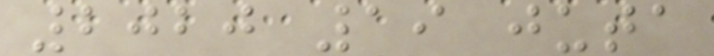2020 19 juta
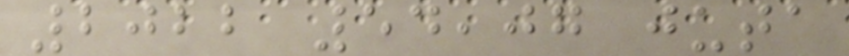2022 54,07 juta
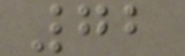72
